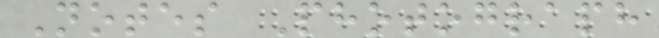Notes Photograph
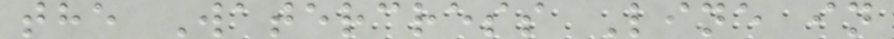the Watercress Line in
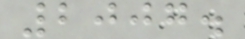2007.
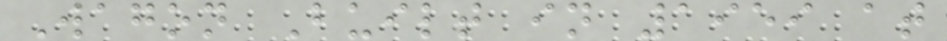Wagon Built in 1959 at
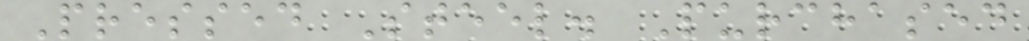Pressed Steel. Purchased
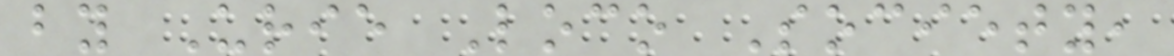by Urie Loco Society,
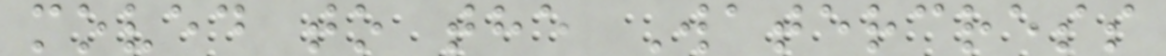moved to the Watercress
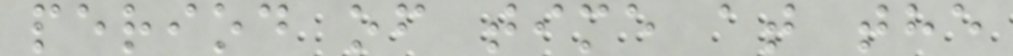period of time at the
